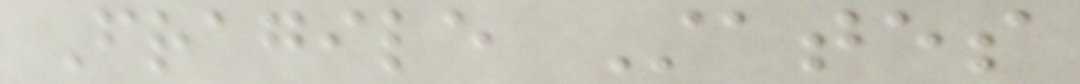Fragile States
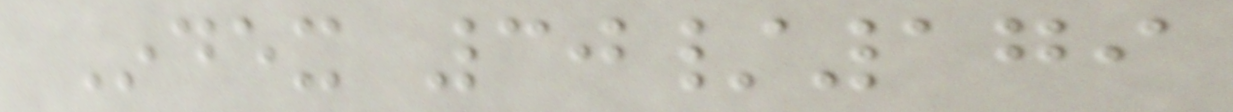Index 30/179
